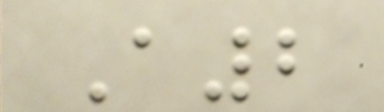A2
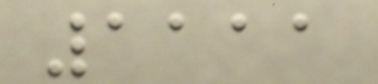1111
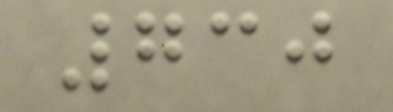730
